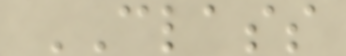CLASS
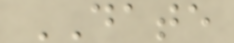DATE
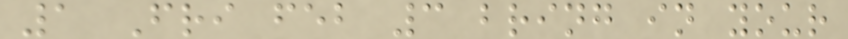1 Fri feb 3 bring in your
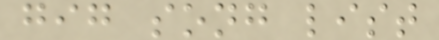gig song list
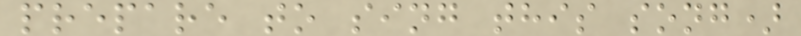prepare to sing this song)
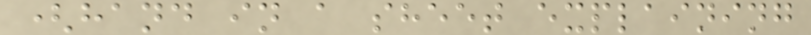(hand in a sheet explaining
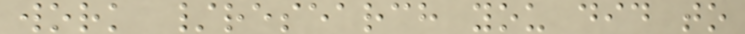work /research you did to
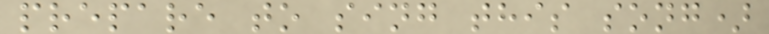prepare to sing this song)
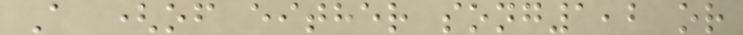A (of either song1,2 or
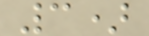3)
